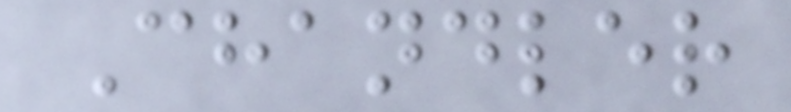Chandler
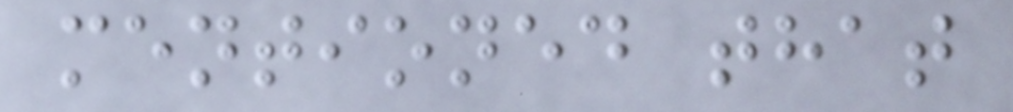mentioned that
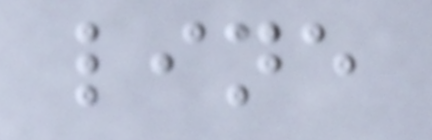line
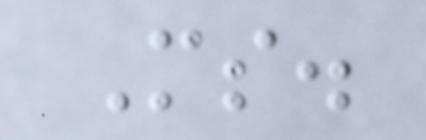Ms.
